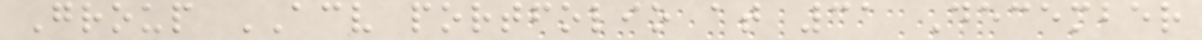Group ACV portfolio at 31 December
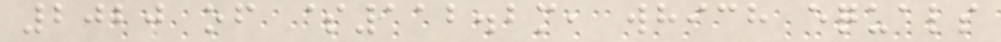2020 of $112.2m, which equals
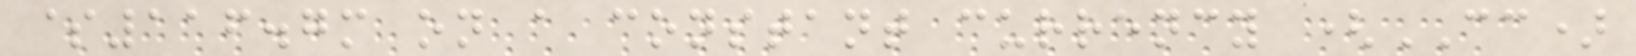$116.7m on a constant currency (CC)
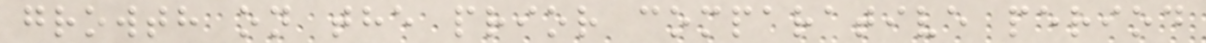growth on the prior comparative period
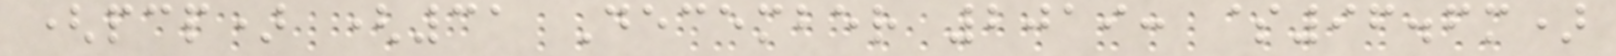(pcp) (31 December 2019: $96.6m)
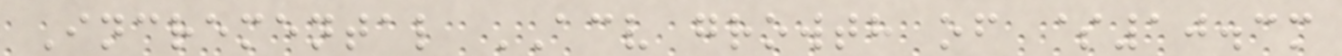Incremental ACV growth of $10.3m
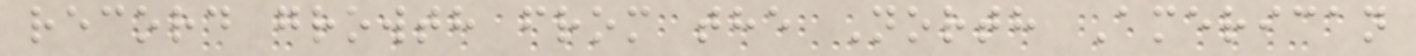record growth from the North American
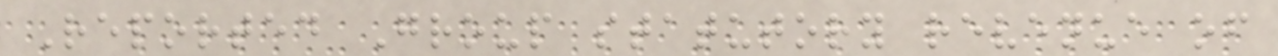Reported Group statutory revenue of
